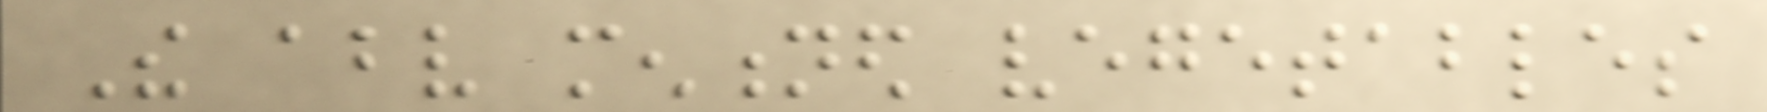The above mentioned vegetables
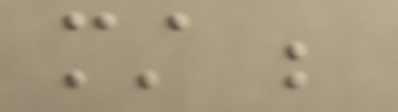must be
